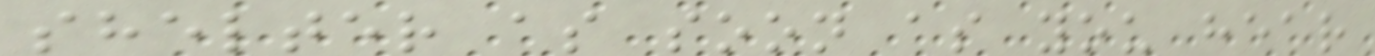shelter as soon as you hear
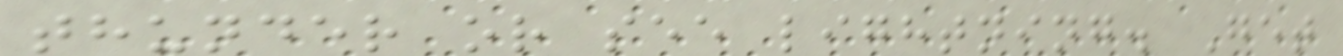thunder or see lightning. Get
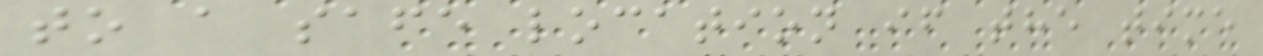to a safe location if the time
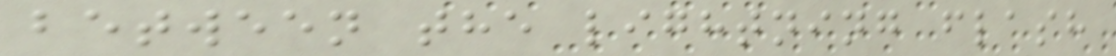between the lightning flash
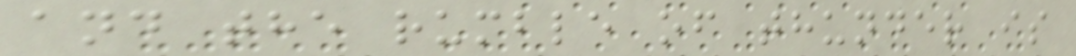and the rumble of thunder is
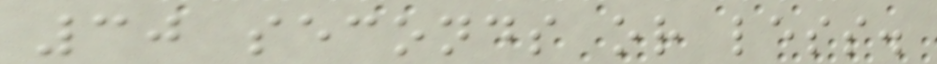30 seconds or less.
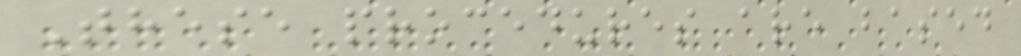These procedures are based
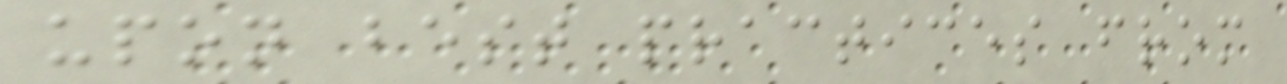upon best practices from
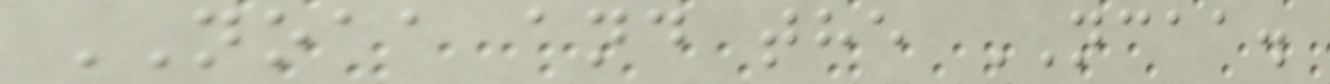NOAA and the NCAA.
